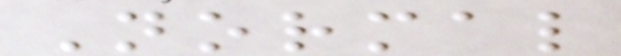Normal
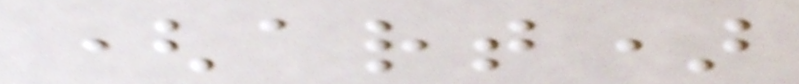(art)
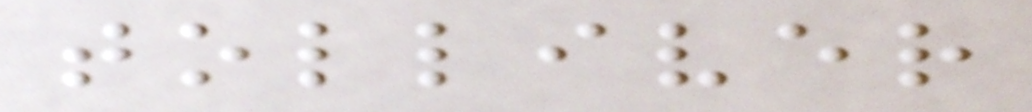tolliver
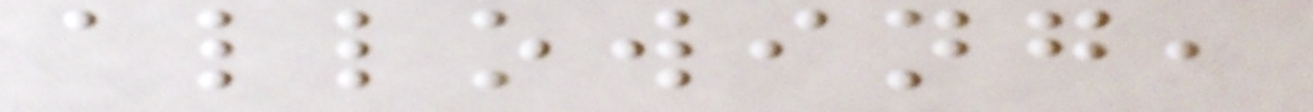allowing,
